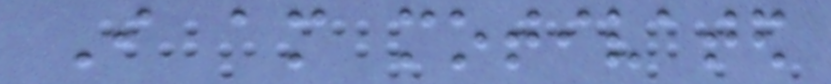I am motivated
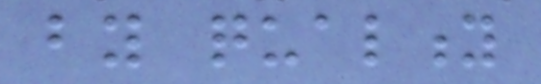by quality
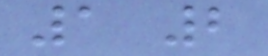1 2
